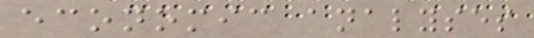economic analyses
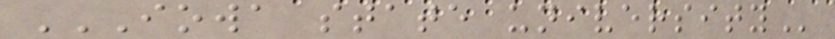IOWA STATE UNIVERSITY
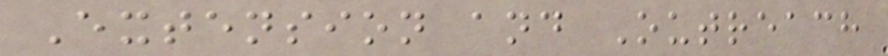Extension and Outreach
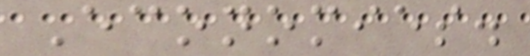Economies.
